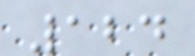124
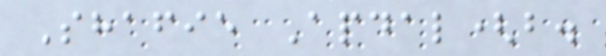Shafie Apdal(b.
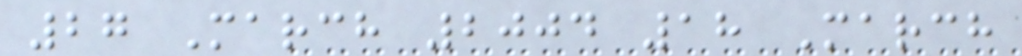27 March 2004 18 March
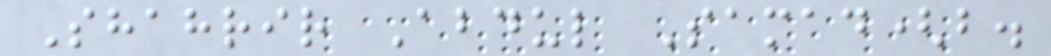Shahrir Abdul Samad(b.
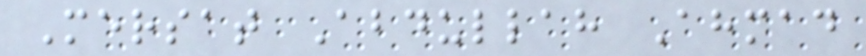Mersat Abdullah Ahmad
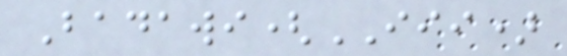Badawi(III)
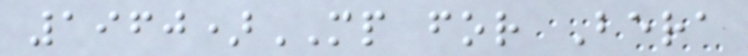1960)MP for Bera
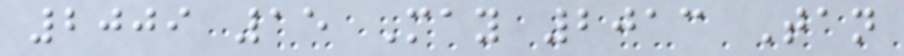2009 15 May 2013 Tan
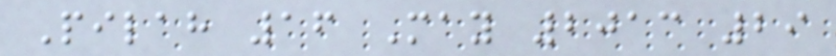Pilah 16 May 2013 29
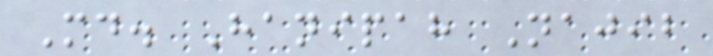Md. Hanipah Najib
